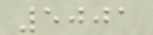5001
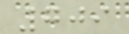709
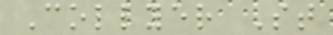Collyer St
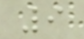9
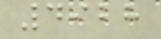4928
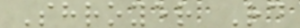Shroyer Rd
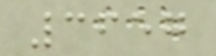3657
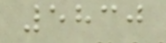5830
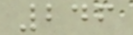246
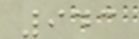943
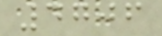4706
